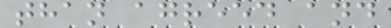than agreed and
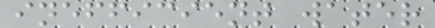inefficient water
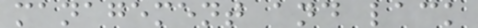management and lack
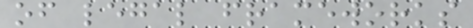of legal frameworks
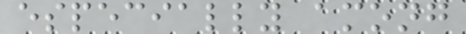especially among
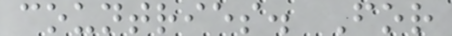countries. For
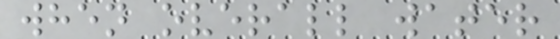when overall water
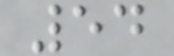54
